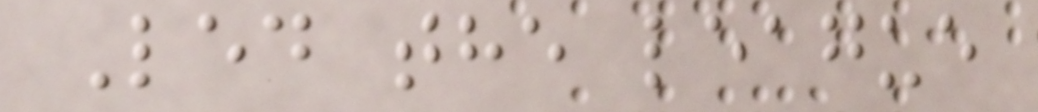Led the league
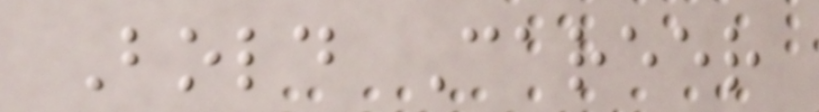Bold Career
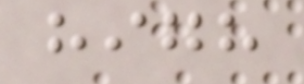high
